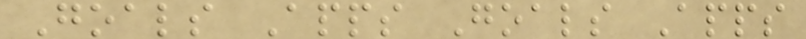Goals Apps Goals Apps
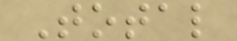Total
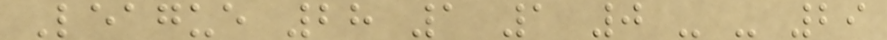League 28 1 1 0 - - 29
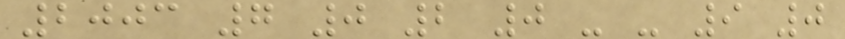2003 7 0 2 0 - - 9 0
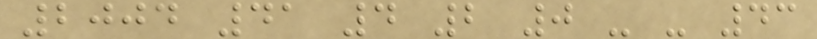2004 41 4 2 0 - - 43
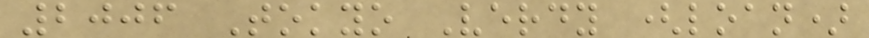2006 Tokyo Verdy (loan)
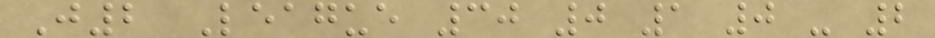J2 League 30 0 1 0 - 2
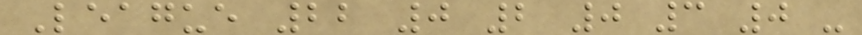League 22 0 2 0 3 0 -
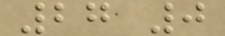27 0
